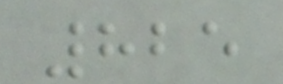825
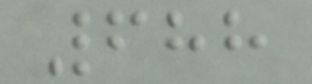688
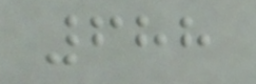688
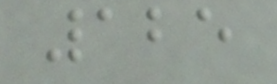125
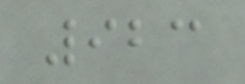923
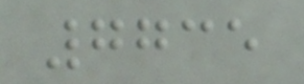7735
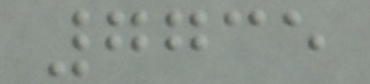7735
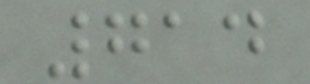714
